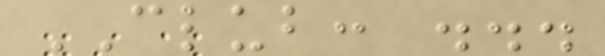CLUB: ...
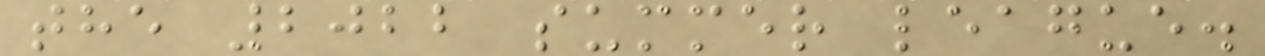the 2022 summer league.
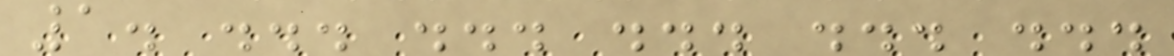1. ... ... ... ... ...
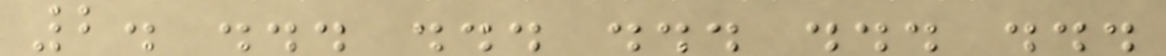2. ... ... ... ... ...
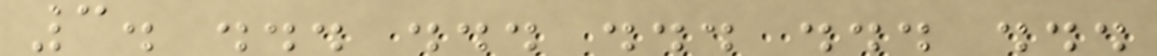3. ... ... ... ... ...
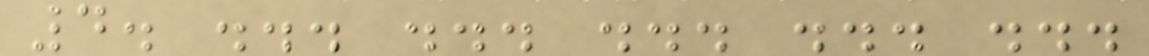4. ... ... ... ... ...
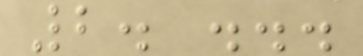2. ...
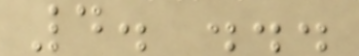4. ...
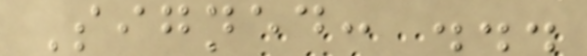Signed: ...
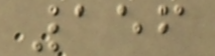156
